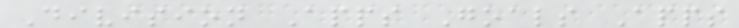Division Apps Goals Apps
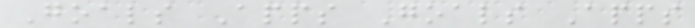Goals Apps Goals Apps
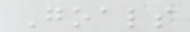Goals
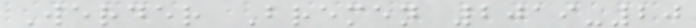Werder Bremen 2019-20
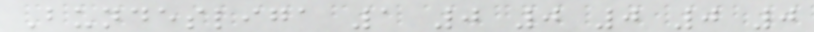Bundesliga 1 0 0 0 0 0
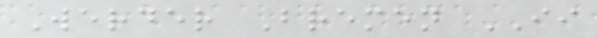Werder Bremen II
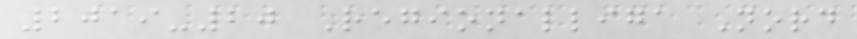2019-20 Regionalliga Nord
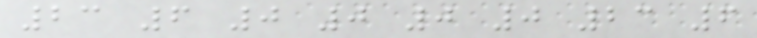23 6 0 0 0 0 23 6
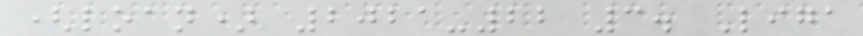(loan) 2021-22 3. Liga
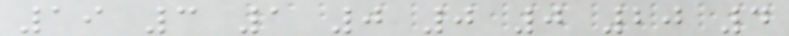19 3 1 0 0 0 20 4
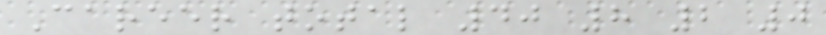Career total 40 8 2 0
